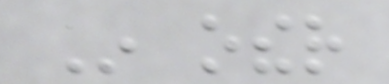In other
